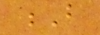B
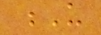U
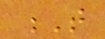T
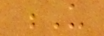U
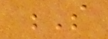S
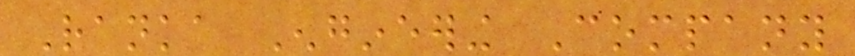Ranka Engineering Company
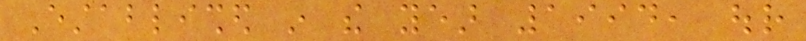Established in the year 1994, our
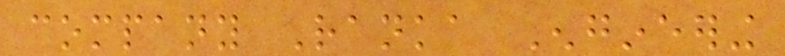company Ranka Engineering
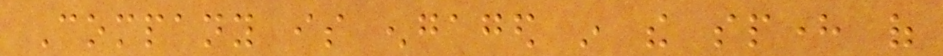Company is engaged in the sphere of
